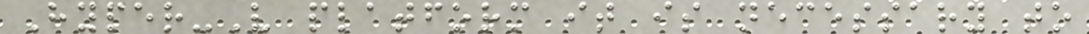Hyper-V platform it is necessary to
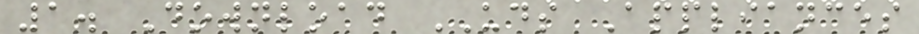1. Download UDS Appliances
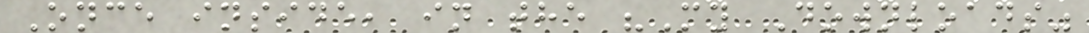Once inside, in the "My Downloads"
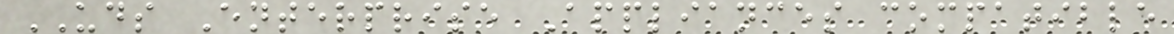UDS Enterprise Appliances compatible
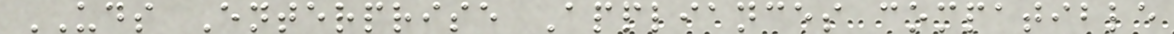UDS Enterprise Appliances compatible
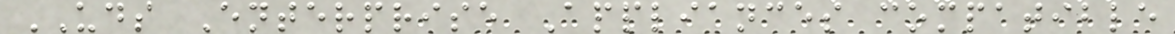UDS Enterprise Appliances compatible
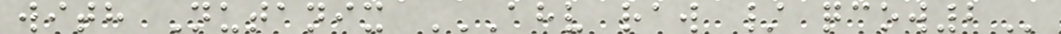with Nutanix AHV RAW / QCOW2
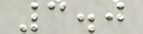3.0
